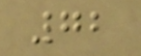72
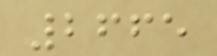2665
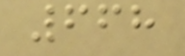668
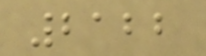2122
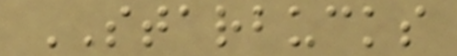STARBUCKS
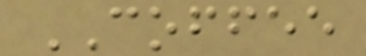COFFEE
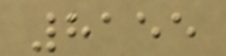8155
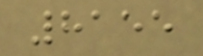8155
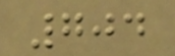704
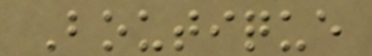Boutique
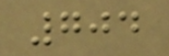704
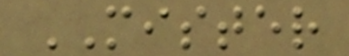MISTER
